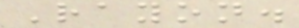Rayon.
